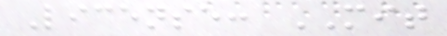License: MIT
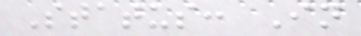Status: In
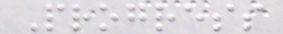Progress
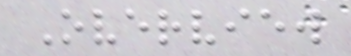Overview
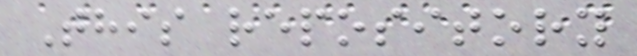This repository
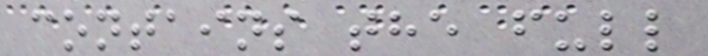contains the full
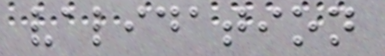validation
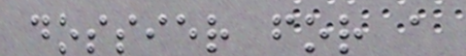dossier for a
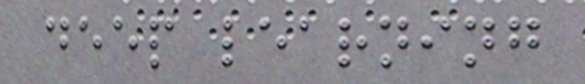deep learning
